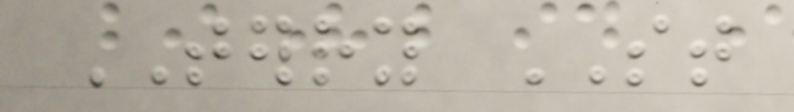TERRY ST
